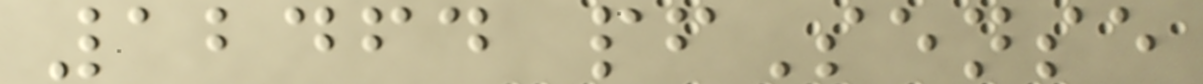12464 pfSense
